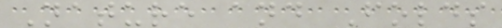Nature and Folds
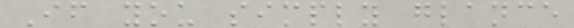If you simply glance
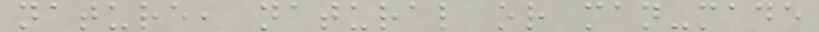nature, natural or man-made
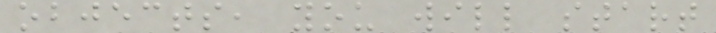objects, you will start
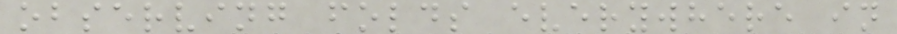observing folds everywhere in
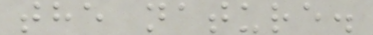the nature.
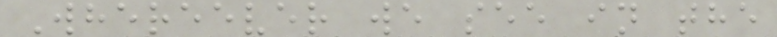Whereever we see in the
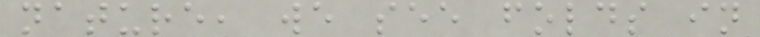nature, we see folds in
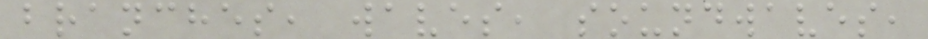branches, waves, soundwaves,
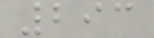293
